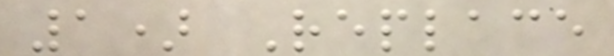1) Replace
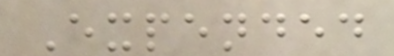Expended
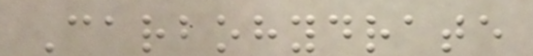Carbohydrate
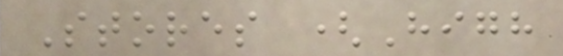Stores (High
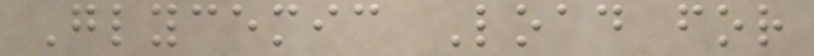Glycemic Load for
